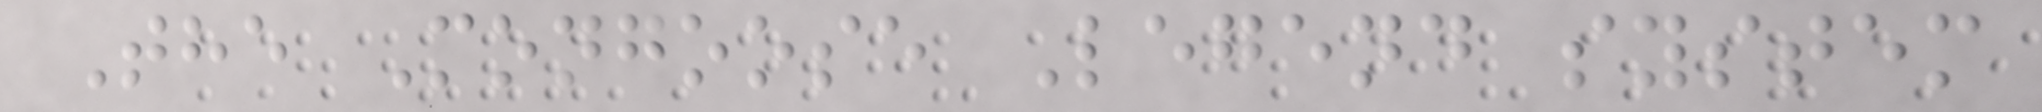The Mongoose Legend system
